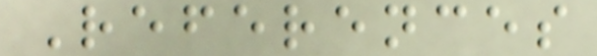References
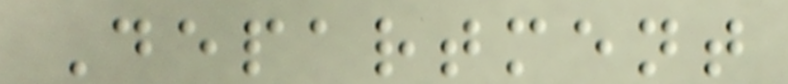Department
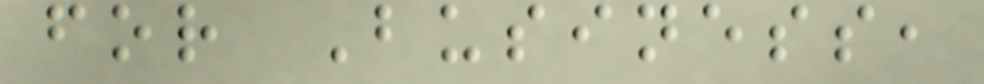for Business,
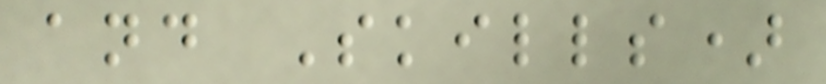and Skills)
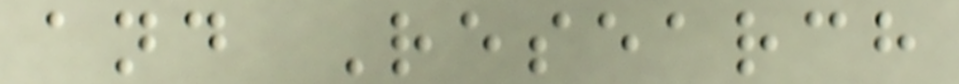and Research
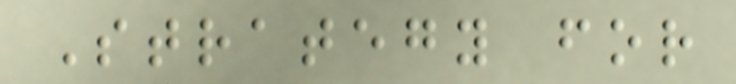Strategy for
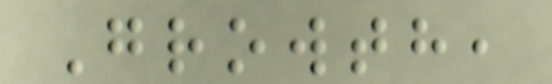Growth,
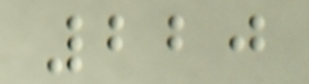220
